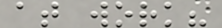at work?
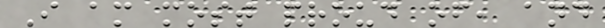I am most proud of, and
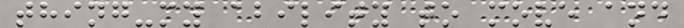thing-my ability to move and
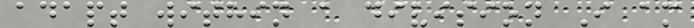adapt within a division I am
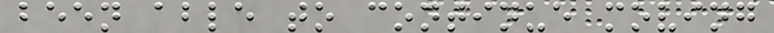been able to continue moving
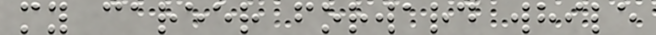my career forward while
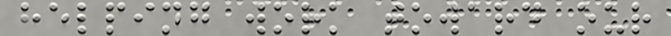helping work toward our
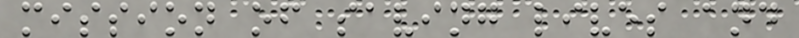mission of saving lives and
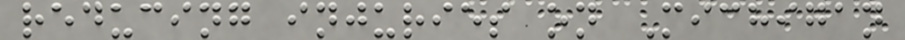reducing injuries on Michigan
